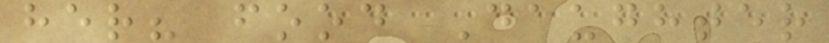her? food Daughter
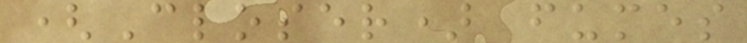(Closer) fumes
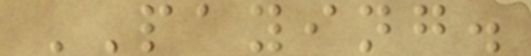PAYING.
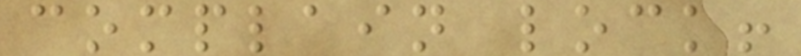complain lock!
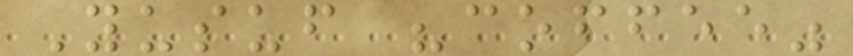Yusuf "coffee"
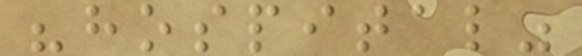"hospital"
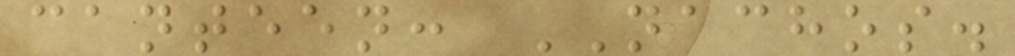canteen: NACHOS.
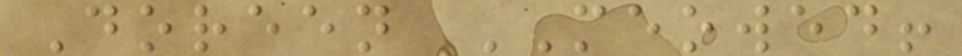Doreen MEOWED!
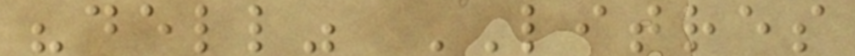"dell" LITRES
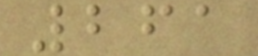261
